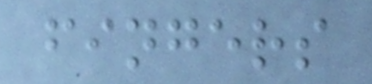fingers
